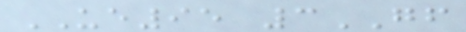UE95 3GF
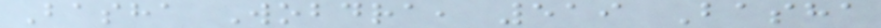Basha Wobdra, 519 Basha
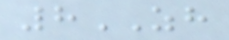8ZH
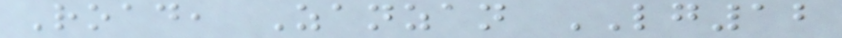Road, Zanzan LG12
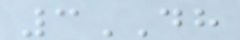3DH
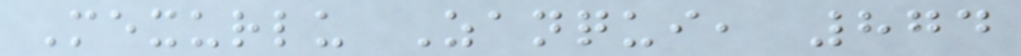Mexurlu Zanqui, 874
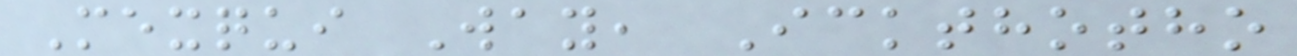Mexqui Way, Ickthotho
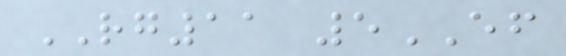RG11 5EF
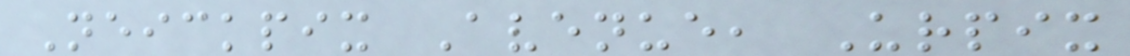Neickpix Avenue, Urpix
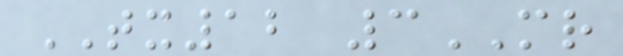TX12 3MR
